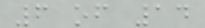6 of 14
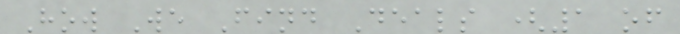How We Find Deals (1 of
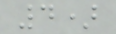4)
